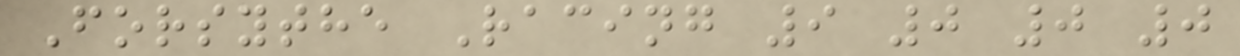Forsythe Racing 9 0 0 0
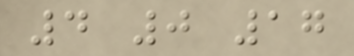4 0 17
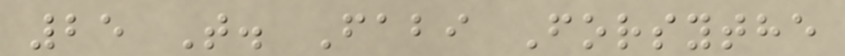25 T. Fabi Forsythe
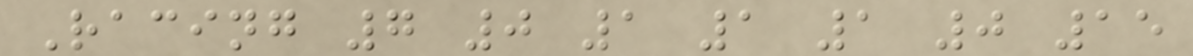Racing 7 0 1 1 1 0 15
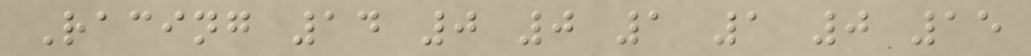Racing 14 0 0 1 1 0 15
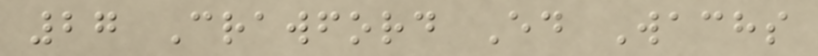27 Crawford Ed Wachs
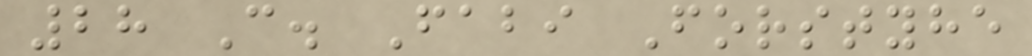28 C. Fabi Forstyhe
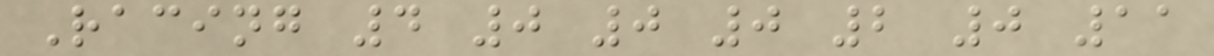Racing 4 0 0 0 2 0 11
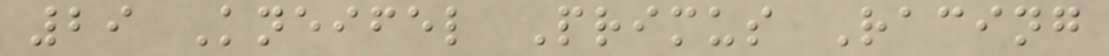29 Kneifel Primus Racing
